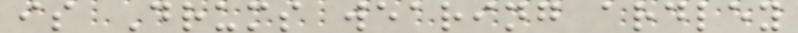is Drums wearing ardley
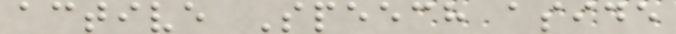active Speech aside
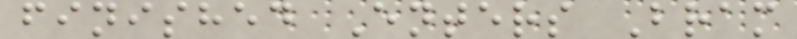finished Enters Bram
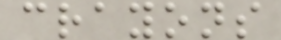crayons
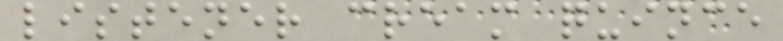listener cream quince
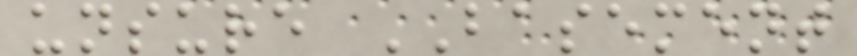unsure BASEMENT
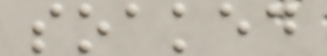soaked
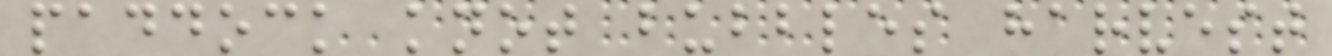paddock knot bubbles harvest
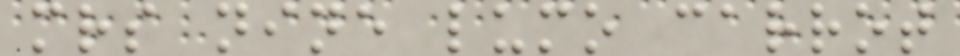mrs nine lumo carrot
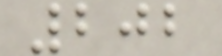202
